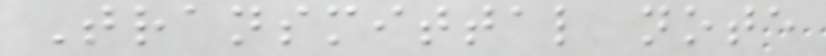Transmittal note
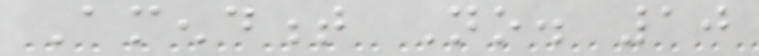Amendment No. 10
